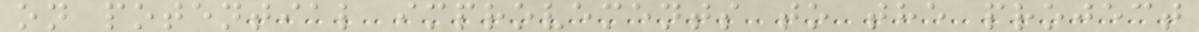on potential improvements to the project
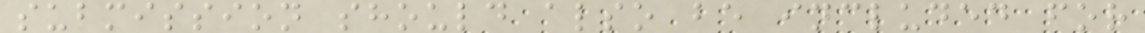submission should also be included for
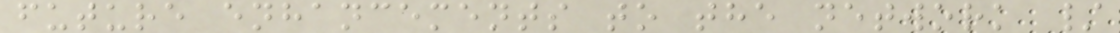future enhancements to the network /
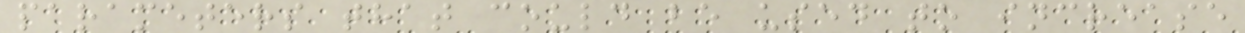parameters that could be used to increase
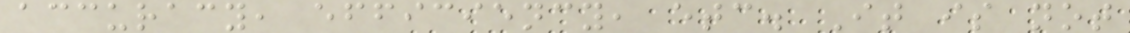accuracy, efficiency, etc. It is not
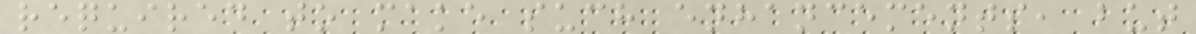required to make such enhancements, but
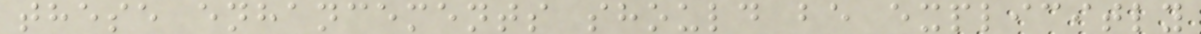these enhancements should be explicitly
